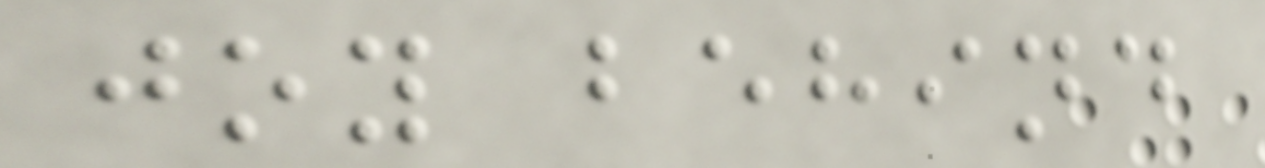joy behind
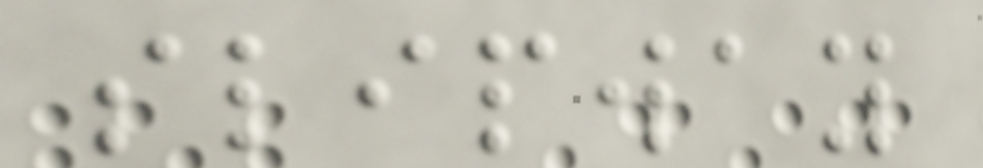slipway
